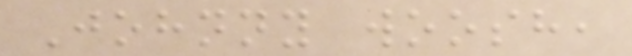Johnny woosh,
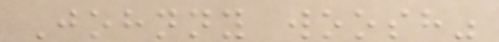Johnny woosh"
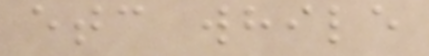etc while
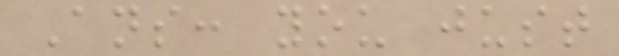Ans: you just
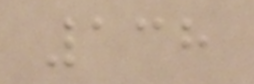138
